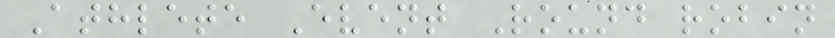Athlete Event Round robin
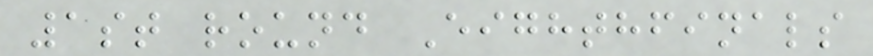1st round Eighthfinals
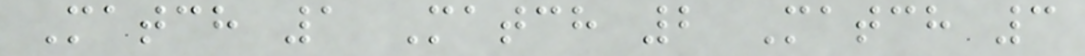Match 1 Match 2 Match 3
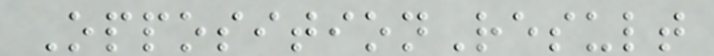OppositionResult
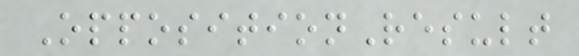OppositionResult
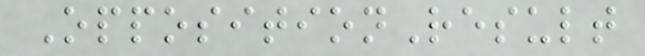OppositionResult
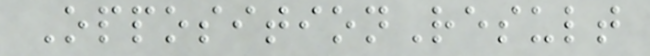OppositionResult
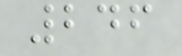246
